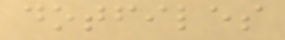dotfiles
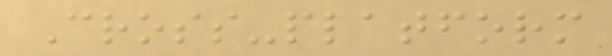Cross-platform
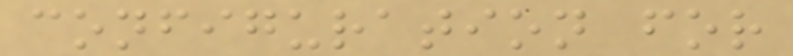configuration for
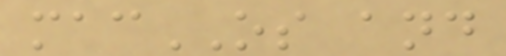macOS and
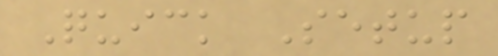Quick Setup
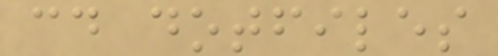cd dotfiles
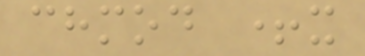chmod +x
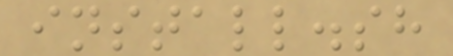install.sh
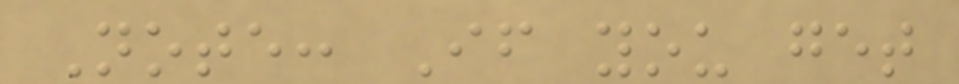Note: If you get
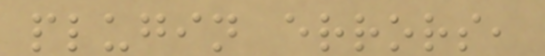plugin errors,
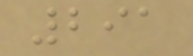291
